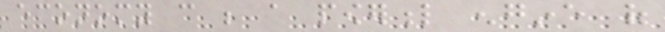economy can be a powerful engine of
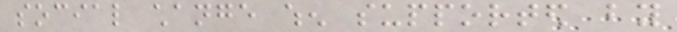social change when supported by
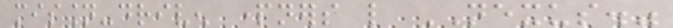mission-driven partners like NEXUS."
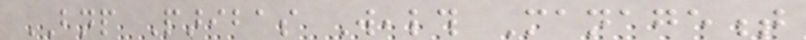BNP Paribas Wealth Management
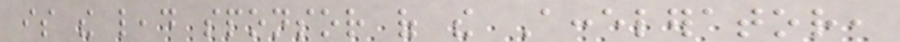is the lead sponsor of the Accelerator,
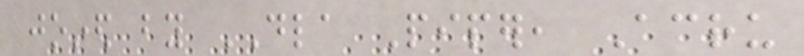joined by DLA Piper, Acru
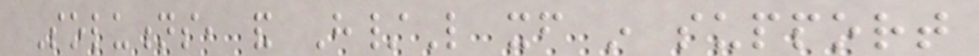Solutions, and H/L itself in support
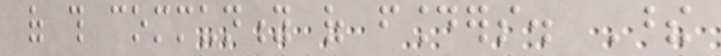of this community of founders. These
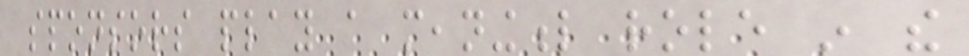sponsors play a meaningful role in the
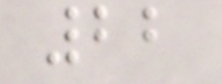22
